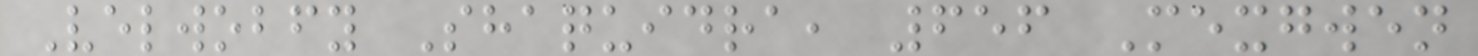Velwobfy Shaquidra, 656 Mexgwen
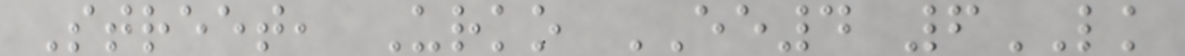Street, Urko EE4 6LK
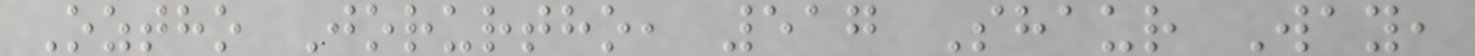Oztho Jorurtho, 517 Shaur Way,
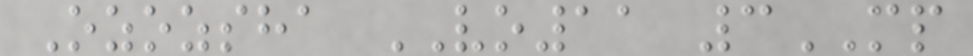Ozozsha VO11 3MP
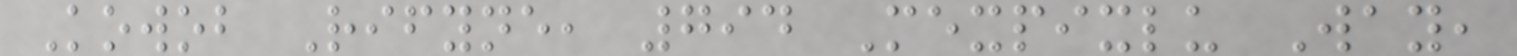Kowob Rifyne, 794 Mexpixlu Way,
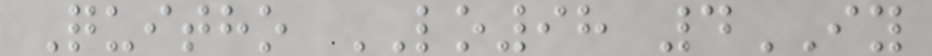Quitho LO98 4IY
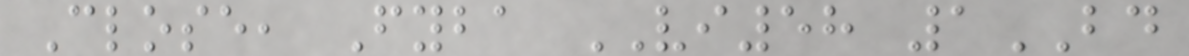Close, Fyba VI58 1BD
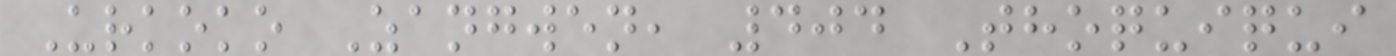Urkoko Zangwen, 404 Thoquiqui
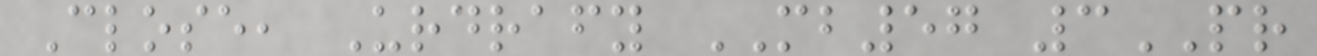Close, Urdrafy MB57 3PR
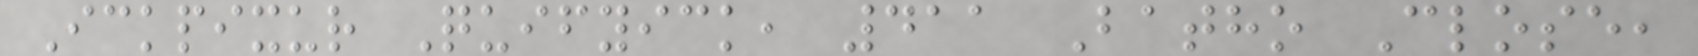Ickpixur Quifyick, 411 Batho Close,
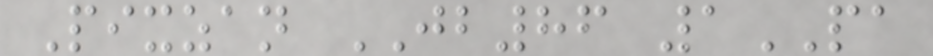Pixzan JB86 1PA
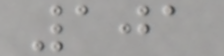101
